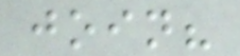join?
